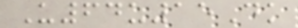U64u15Dk
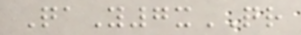QaY7xQR
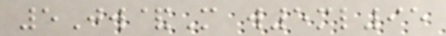5Jw&M w5ml95
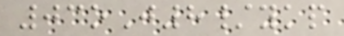03oJ8/ykp
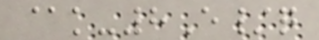@k-8E/q
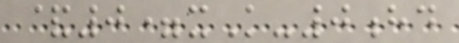&0=xK-0hd
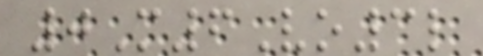0M6Vo3l
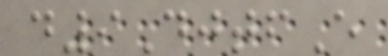d9DjtfE
